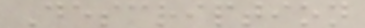Description
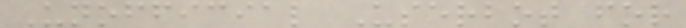Unofficial Userbot for
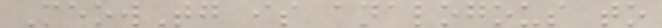MeowTg is analogous to
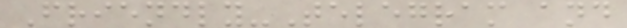Friendly-Telegram and
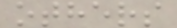others
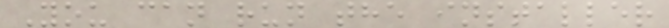You can run the installer
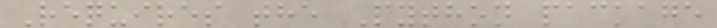Requires the Python package
